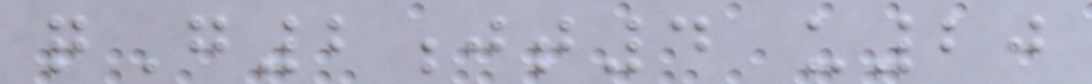qG2jt4 u20
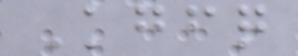Kgfq
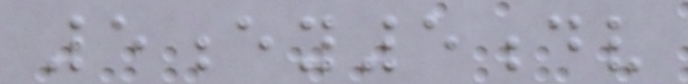5ey5dv
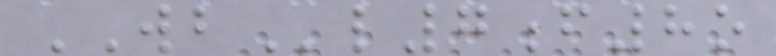WBl7f8o
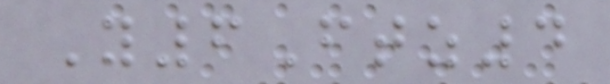Y6Ftz4
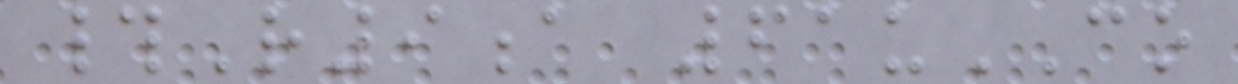#R9a 61uCO
